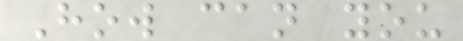How can you
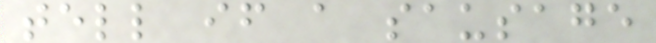tell if a sausage
